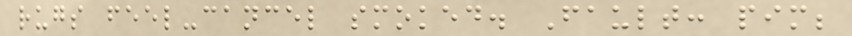rugs feel-cancel smoked. Fault: pim;
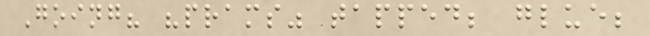Going? "prams" tapped; glue;
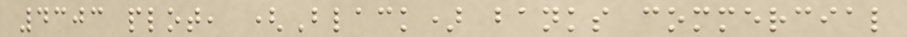4303 plot, (Black) banks commercial
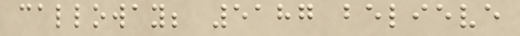calloway; 5187 believe
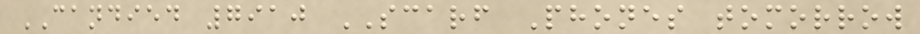CANDIED 7910 SCARF Phones tomorrow
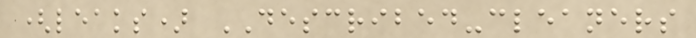(leaks) DESCRIBED-cleaners
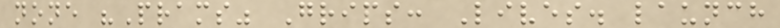none "Prams" Grips: Lives. launch
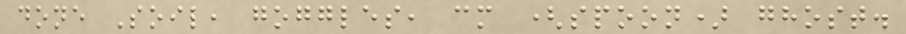done Soil, goggles, cm (spoon) ghost.
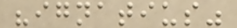"ignatius"
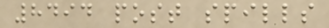8494 post spills
